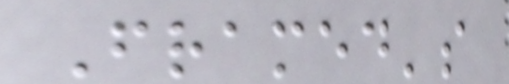Framed's
